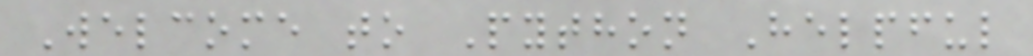Welcome to Python Helpful
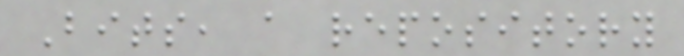Bits, a repository
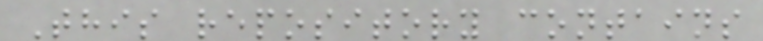This repository contains
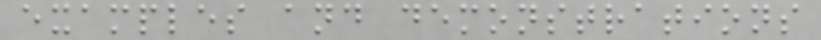examples and demonstrations
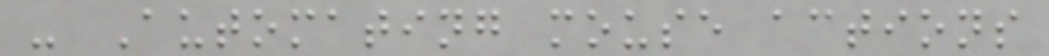- Automating mouse actions
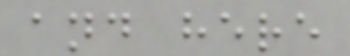and here
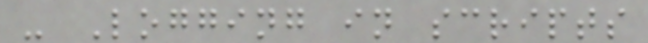- Logging in scripts
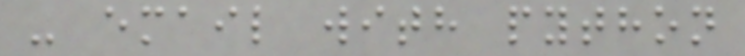- email with python
